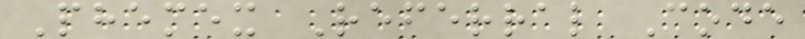Phemex Referral Code
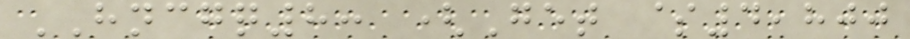HNCGQ8: (Get $4,800
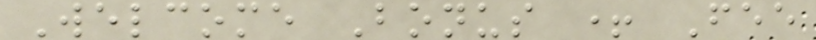Welcome Bonus + Fee
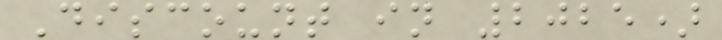Discount in 2025)
